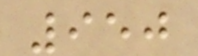950
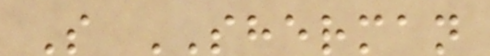S SHERMAN
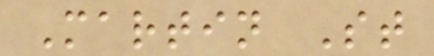Martin St
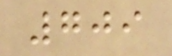709
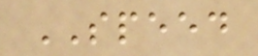SPEED
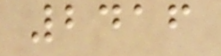2416
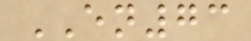EN73
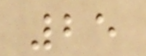25
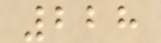228
